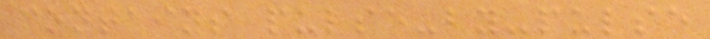contains pulse-by-pulse
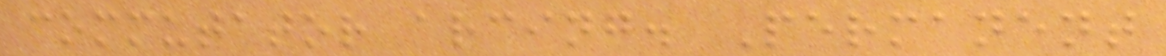commutator arcing. Permanent
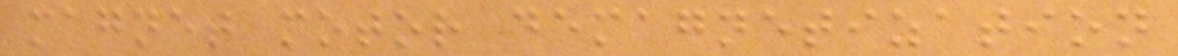magnet motor demagnetization
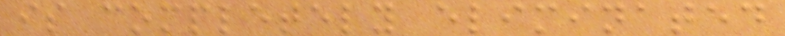is completely eliminated
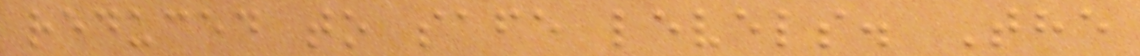reduced to safe levels. The
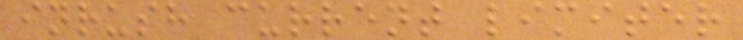inrush current limiter
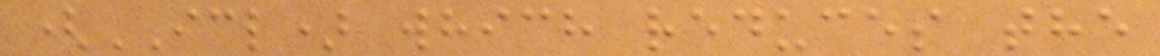(ICL) which reduces the
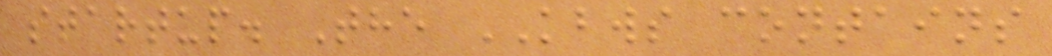startup. The KBWS contains
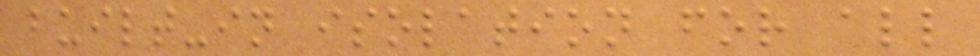built-in isolation for all
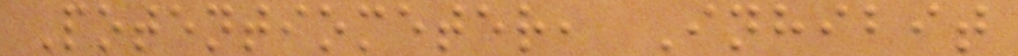Potentiometer, Inhibit
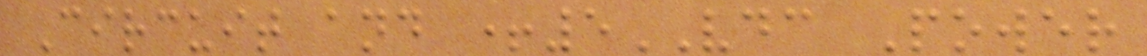Circuit and +5VDC Power
